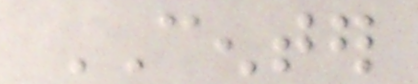CENTER
